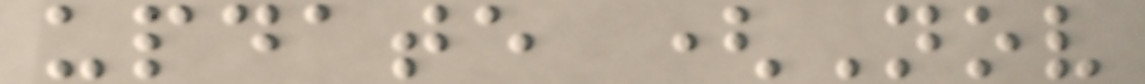update (Nov
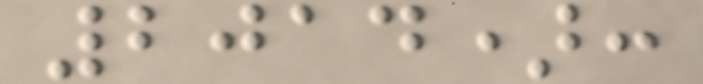2014):
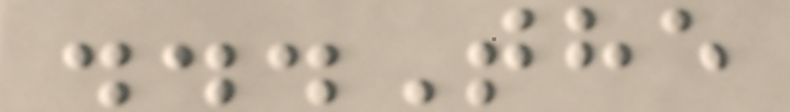...The
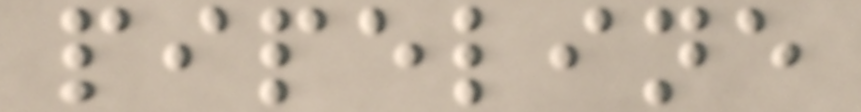pipeline
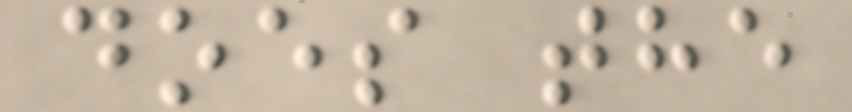does the
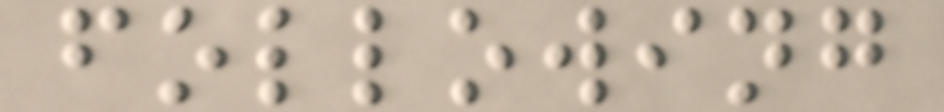following
